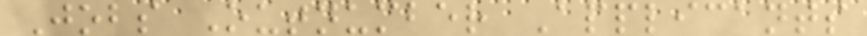Jobs Outnumber Applicants
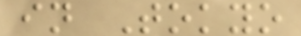in Tokyo
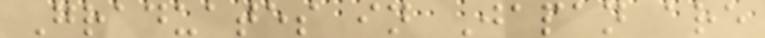Graduates in Japan are
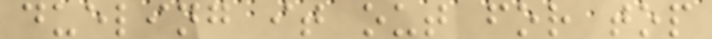dueling it out for top
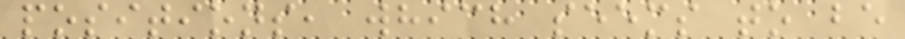positions, which seems to be
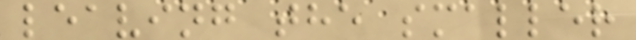leaving the smaller
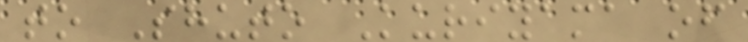to Shuto Kuriyama of
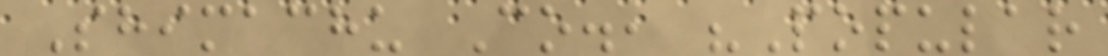Shimachu Co., "Popular
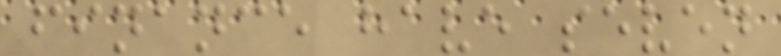finance have seven
